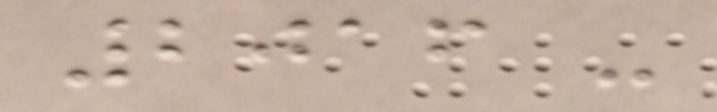2016 -
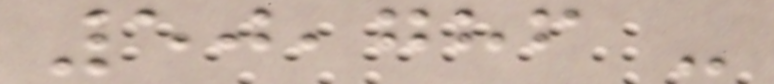50,786 -
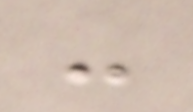-
